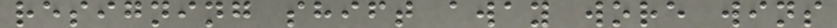resigning shift away wore wins
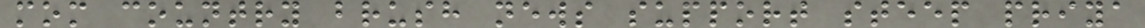mom country brush news support steep priya
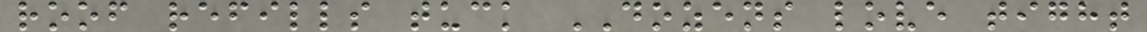roof refills tuck DOZENS love tight
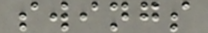swings
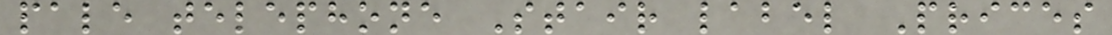pale telephone Stair label Prices
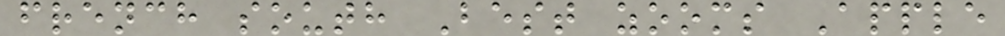french south Best zooms Apple
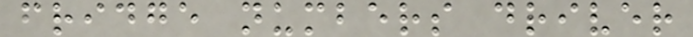fridge numbers driver
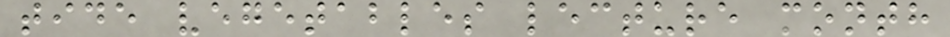tide vegetables lecture month
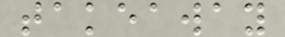takeaway
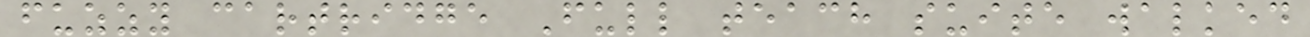fuzzy cartridge Full teach suite walked
